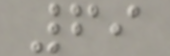69
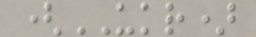(UKR)
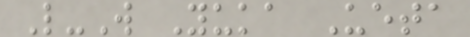L-W Yuka Ueta
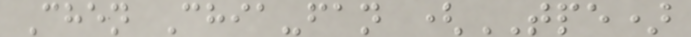Chen Chia-fan (TPE)
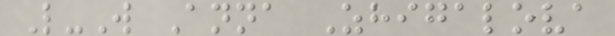L-W Anna Zhigalova
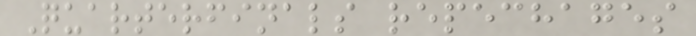Quarterfinals repechages
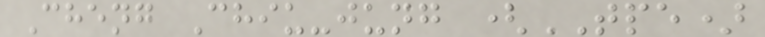Cheng Chiu-jung (TPE)
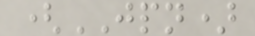(JPN)
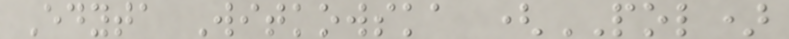Edyta Witkowska (POL)
